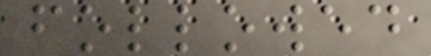followed
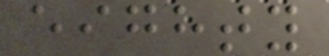eighty
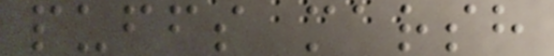puffs marsh
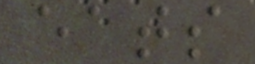eats
